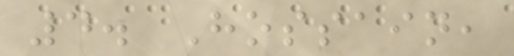4. Hossain,
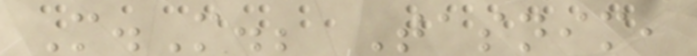M.M.; Tasnim,
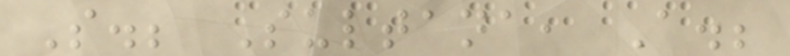S.; Sultana, A.;
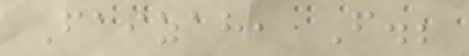Faizah, F.;
